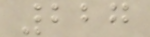227
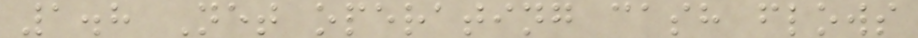1.8 Net operating cash flows
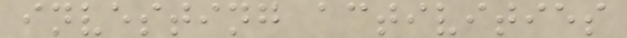investing activities
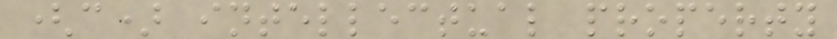(c) intellectual property
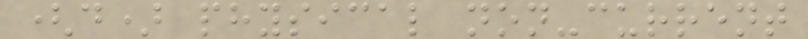(d) physical non-current
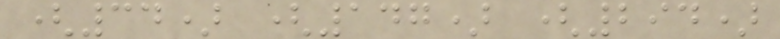(34) (147) (294)
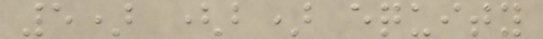5) (b) equity
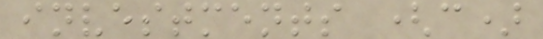investments (c)
